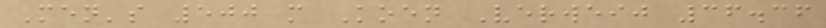Men's 500 m Koen Verweij 36.36
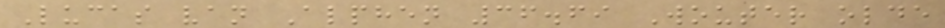Lucas van Alphen 36.69 Wouter olde
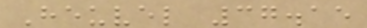Heuvel 37.15
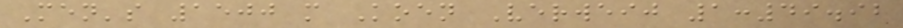Men's 1500 m Koen Verweij 1:49.92
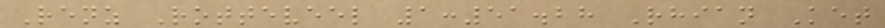Renz Rotteveel 1:51.28 Rhian Ket
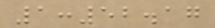1:52.17
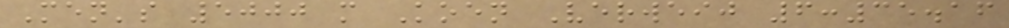Men's 5000 m Koen Verweij 6:35.16
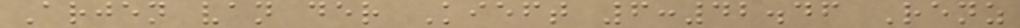Arjen van der Kieft 6:42.46 Renz
